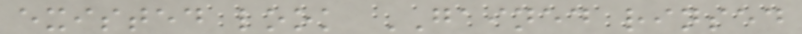existed look GAINED rinsed
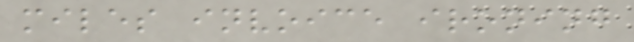miles invoice ironing
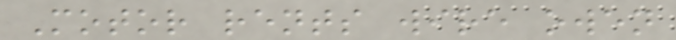Motor rents wire owen
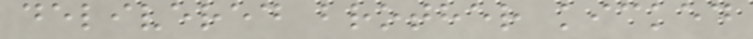delivered brother kicked
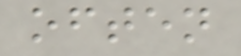often
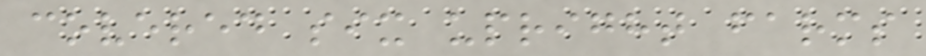covered six upright farms
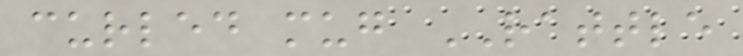curled mug RATTLE
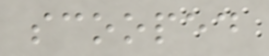scooped
